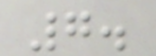7.
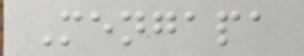Mengapa
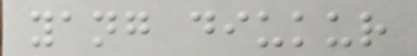yang diukur
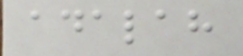adalah
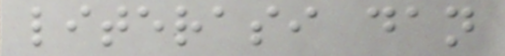literasi dan
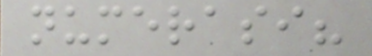numerasi?
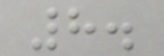8.
